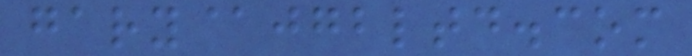gary@jgbltd.com
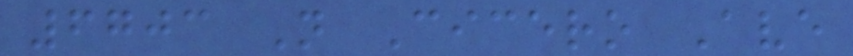6703 N Cicero Ave
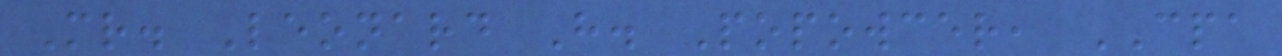Mr. Leonard H. Popowcer, CPA
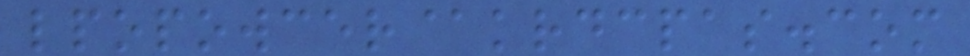lpopowcer@krdcpas.com
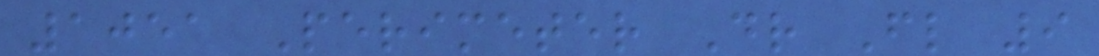1051 Perimeter Dr Fl 9
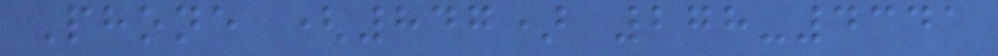Phone (847) 278-4341
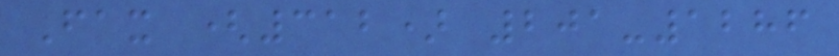Fax (312) 201-1286
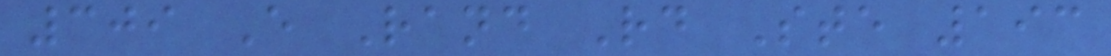309 E Rand Rd Ste 193
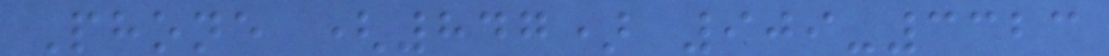Phone (847) 909-3323
